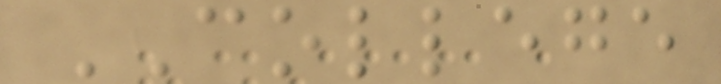COLLEGE
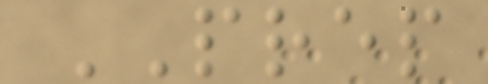PREP
